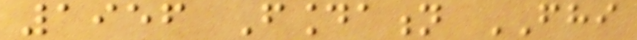1956 Foundation FHI
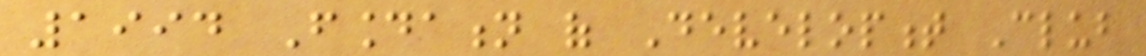1994 Foundation of Development Club
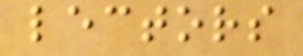lectors
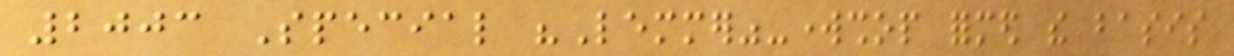2003 Special "Lemmer"-workshop formed the basis
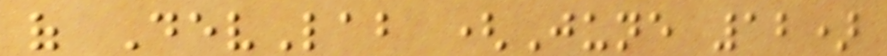of DevLab (June 12)
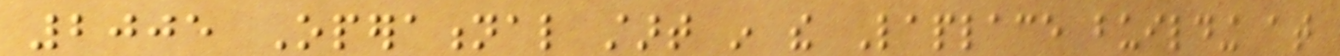2005 Operational start in the Laplace building at
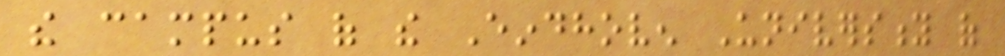the campus of the Eindhoven University of
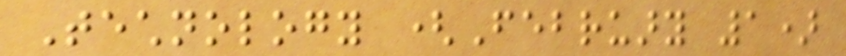Technology (February 1)
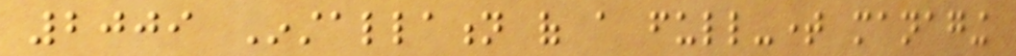2009 Installation of a full-time managing
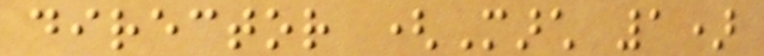director (March 1)
